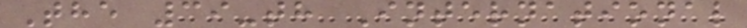The 39-th International
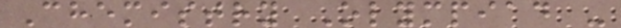Chemistry Olympiad -
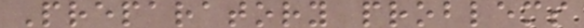Preparatory problems
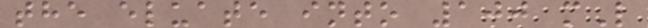the eluate into 100 mL
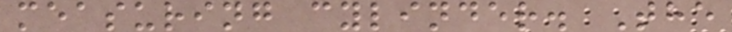measuring cylinder. The
